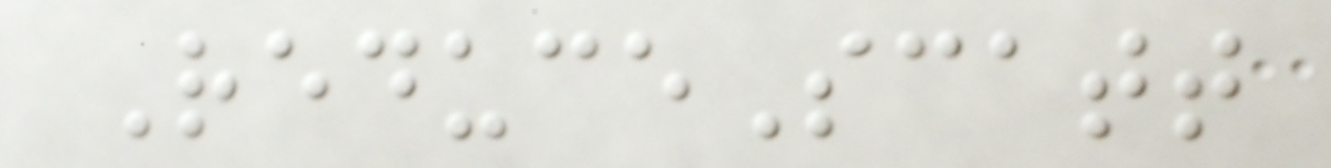ReduceScatt
